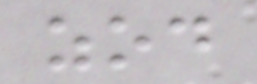zod
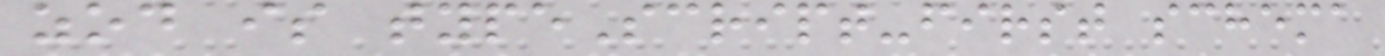zod is typeScript-first schema
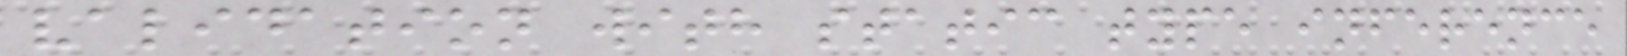validation with static type inference
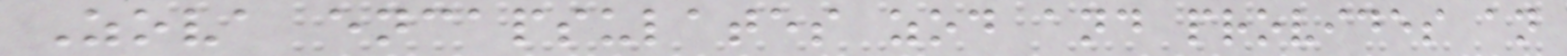Zova encapsulates zod and provides an
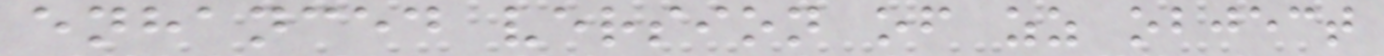enhanced version of zz object
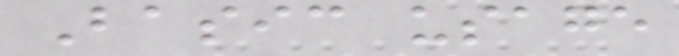Basic usage
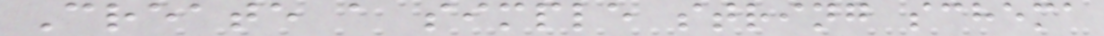Create a simple string schema
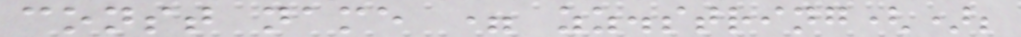const name = zz.string();
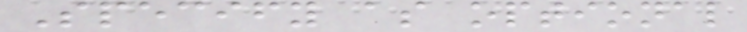Specify as optional
